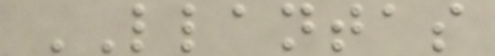LLANTAS
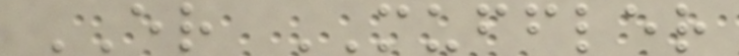ER MUFFLER
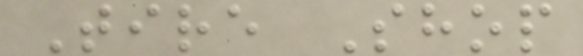Tire Shop
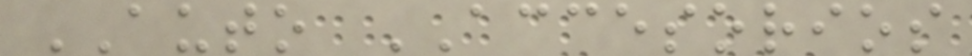AUTO ACCESORIOS
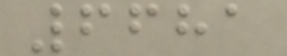6681
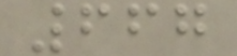667
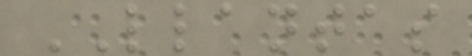LLANTAS
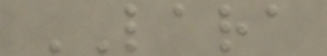LARA
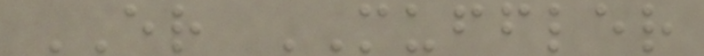ER MUFFLER
